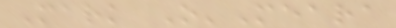Mark O'Meara
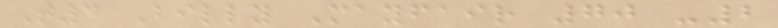T4 Billy Mayfair 70 -2
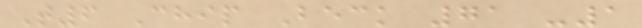T6 Chip Beck 71 -1
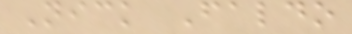Nick Faldo
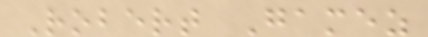Robert Gamez
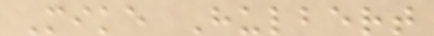Mike Hulbert
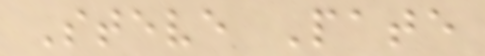Steve Pate
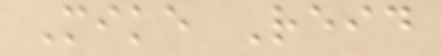Mike Reid
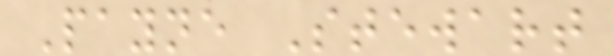Payne Stewart
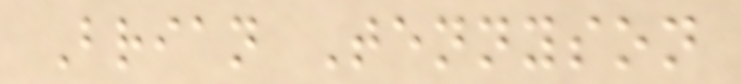Brian Tennyson
